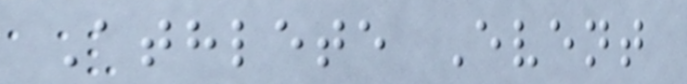Athlete Event
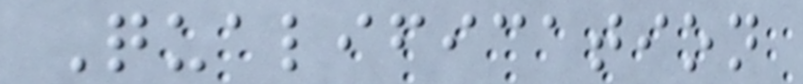Qualification
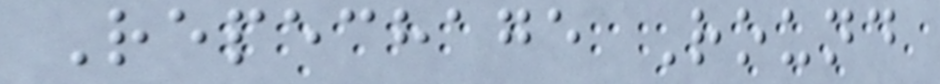Repechage Round
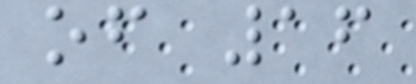of 16
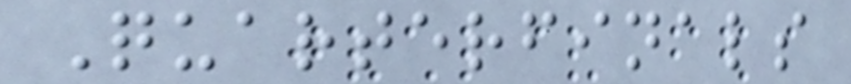Quarterfinals
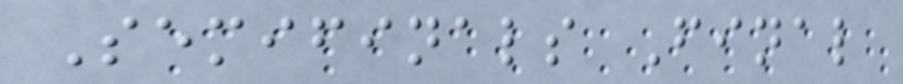Semifinals Final
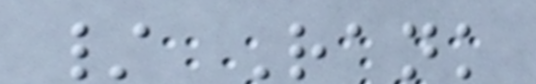/ Rank
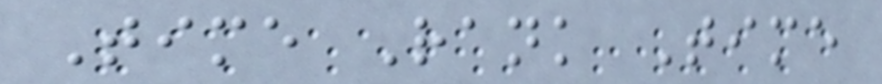Time Rank Time
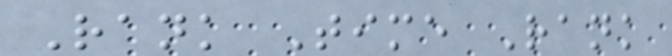Rank Time Rank
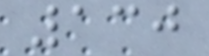130
